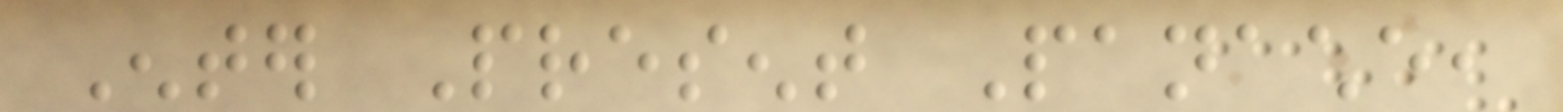Enter Present Panache,
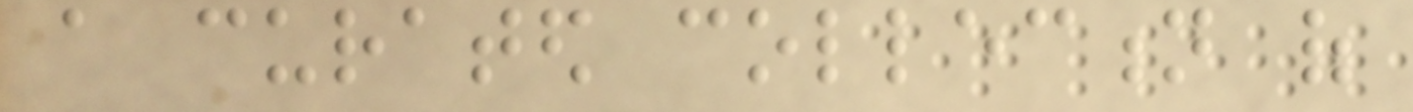a curated collection of
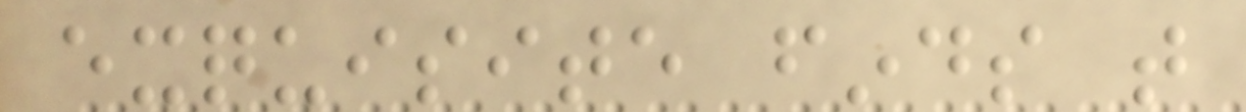exquisite finds that
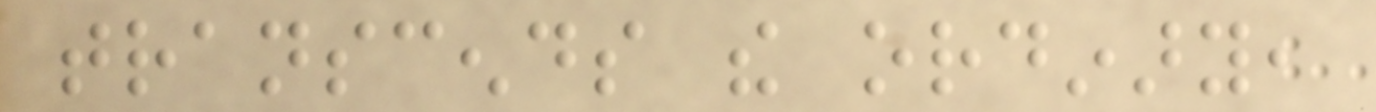transcends the ordinary,
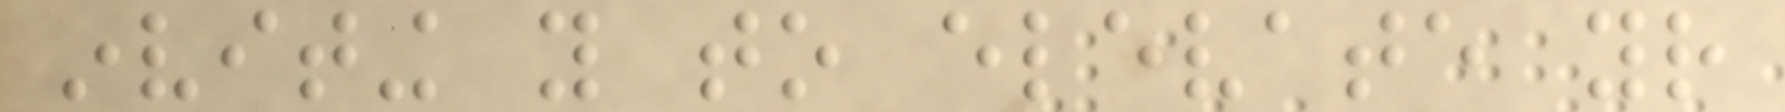inviting you to elevate your
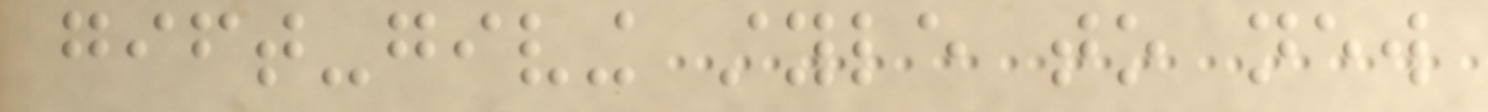gift-giving style to new
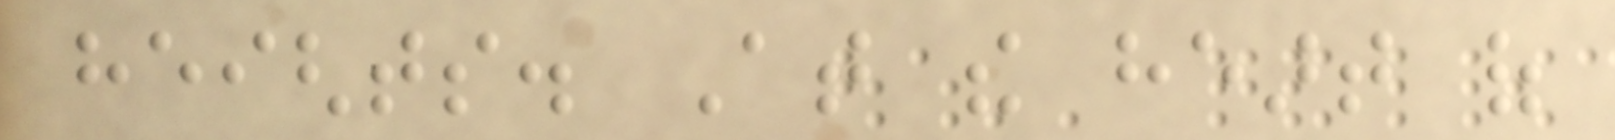heights. At the heart of
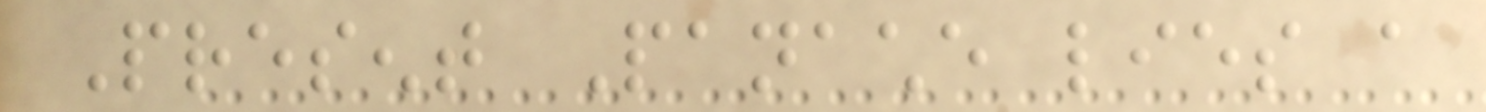Present Panache lies a
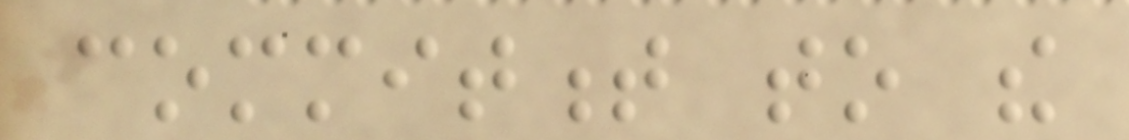commitment to the
